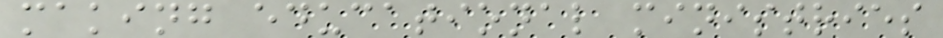making educational ministries
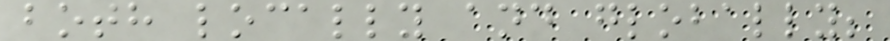both locally and globally;
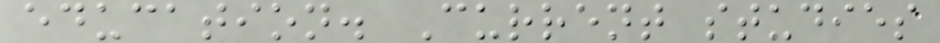education. Current studies
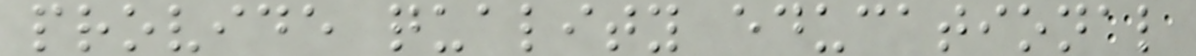provide quality educational
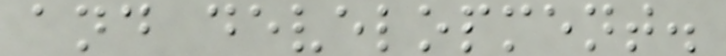and development.
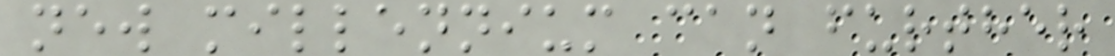new millennium can further
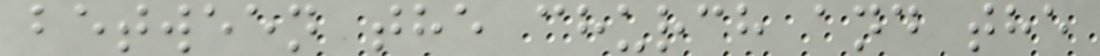between the church and the
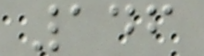146
